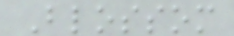Blossom
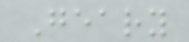Geary
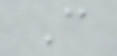C
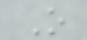O
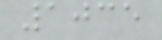1035
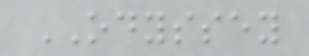ODYSSEY
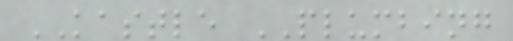KASTLE PLUMBING
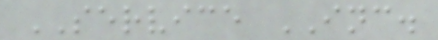SERVICE INC.
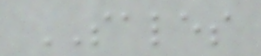SALES
